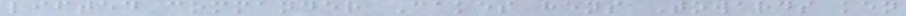lifted commander Cakes hens Towards ken
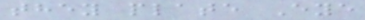they plate Eye
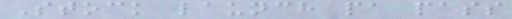Stock launch pa pass
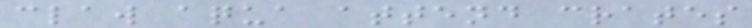claw aqua attend crates
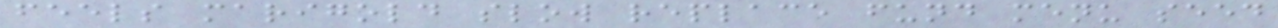feels marigold slow replace fund menu seed
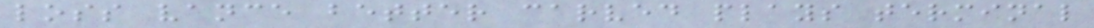loss vance better carved plays terminal
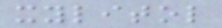xylitol
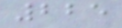225
